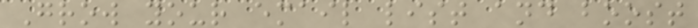Grow your email list and boost
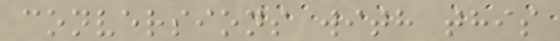conversions with this
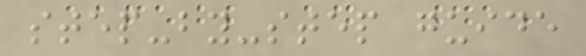step-by-step guide
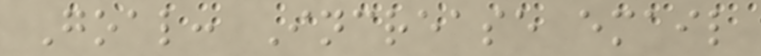Goal: Increase email
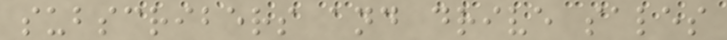subscribers and drive sales
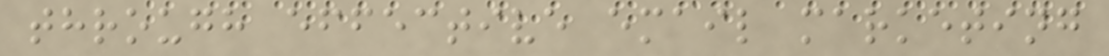through effective email marketing
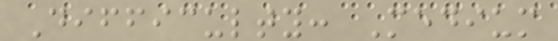Difficulty: Medium
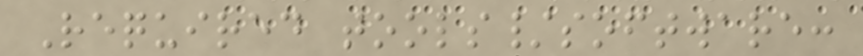Required tools/software:
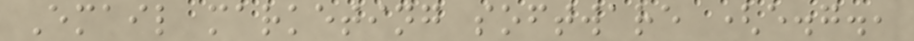Email marketing software (e.g.,
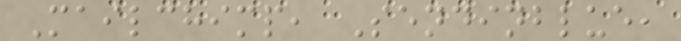Mailchimp, Sendinblue,
